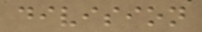division
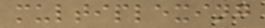multiplexing
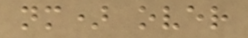nm) over
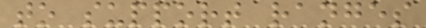to support ranges
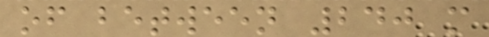of between 240 m
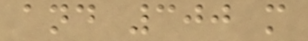and 300 m
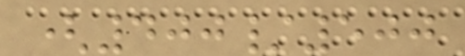(400/500
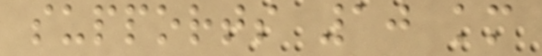supports 10 km
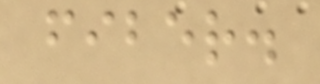fiber.
